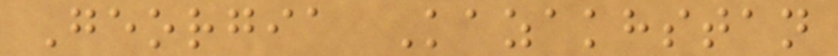Georgia Kazakhstan
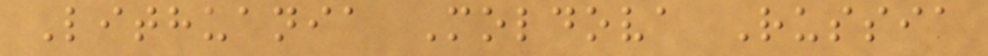Lithuania Moldova Russia
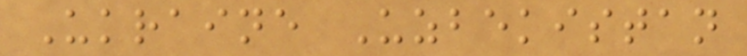Ukraine Uzbekistan
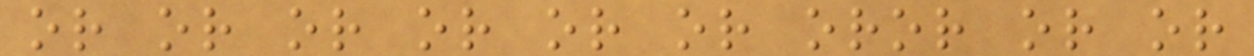or or or or or or oror or or
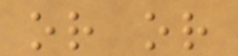or or
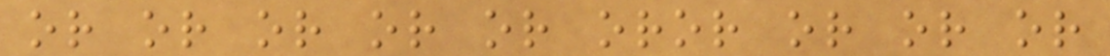or or or or or oror or or or
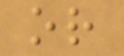or
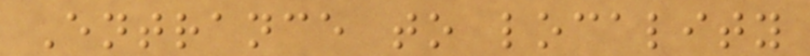Entrance to locality
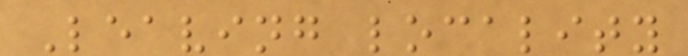Leaving locality
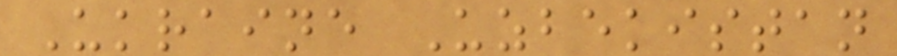Ukraine Uzbekistan
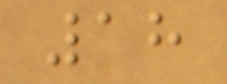18
